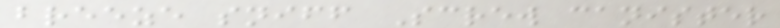breeze sniff Screw canister
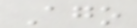Ago
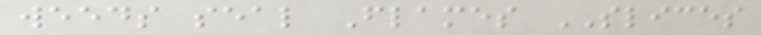weeds seal Flames SLICES
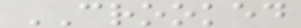CROOKED
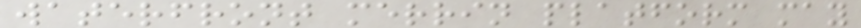waterfront merrin platform may
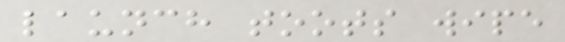launch toots wipe
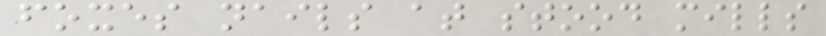foxes nails at stood mills
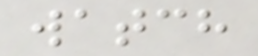watch
